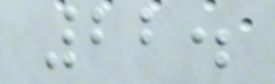22.
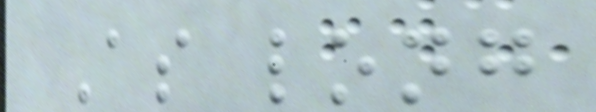As long
